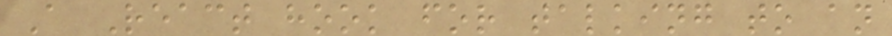A React hook for talking to an
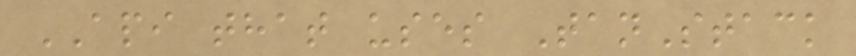API that uses TanStack
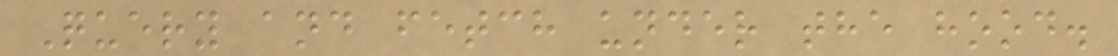Query and fetch under the hood.
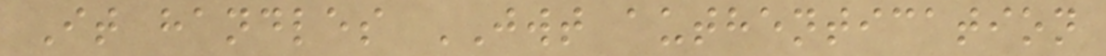It handles JWT authentication
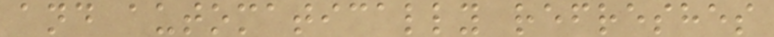and automatically refreshes
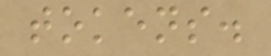tokens.
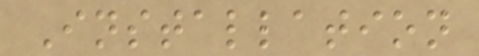Installation
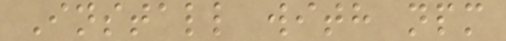Install with npm
